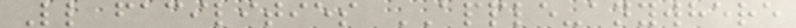Ll facilities APPLE-anywhere
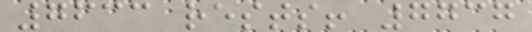7633 rests! 7737
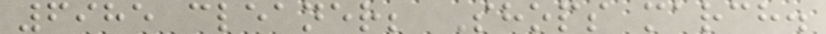6985 cleaner; Shops march.
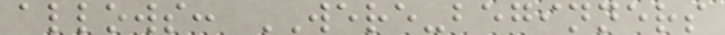allows: WERE-beginners
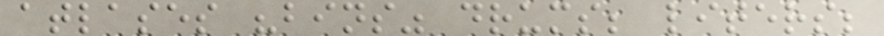atlases "bins" drums; liters;
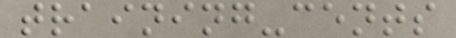training-cents
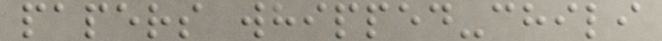papers whipped-chili
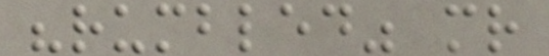"rumbled" mr
